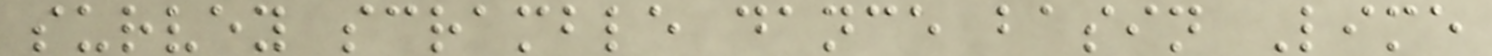survey scramble dance basin Lime
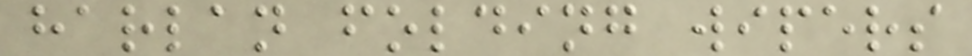harlan folding wipers
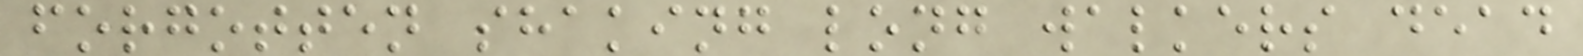forgotten shaking long walkers dead
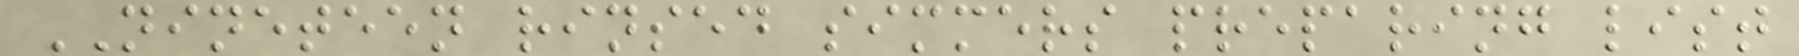NINETEEN rinsed simmers preparing list
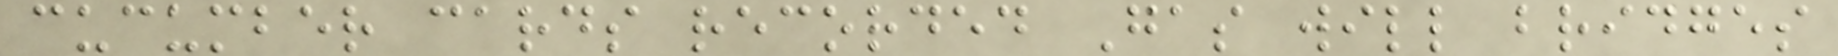cucumber cards recorded Gas will bridges
